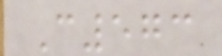C573
